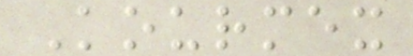Kourmex
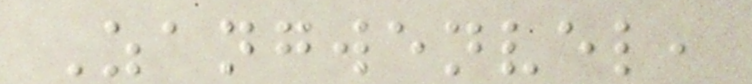Zangwenvel,
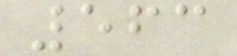563
